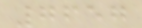7657
